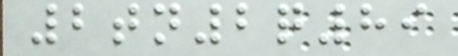2tn2q89
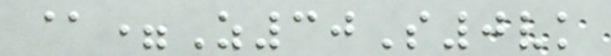@=Z30S0vk
